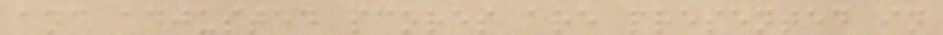and adjusted scores are presented in
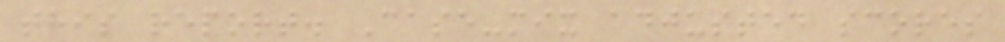this report. Case-mix adjusted scores
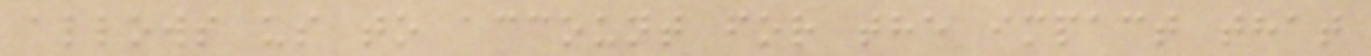allows us to account for the impact that
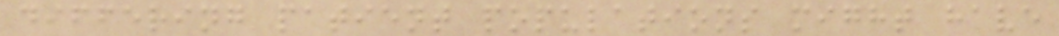differing patient populations might have
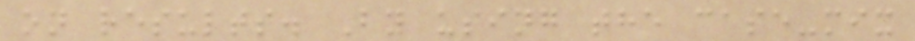on results. By using the case-mix
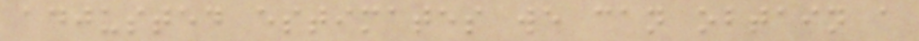adjusted estimates we can obtain a
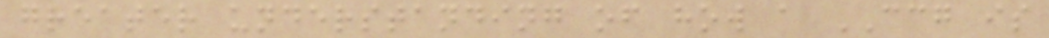greater understanding of how a CCG is
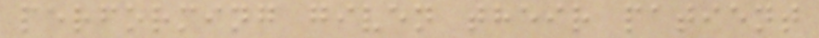performing given their patient
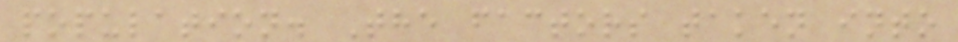population. The factors taken into
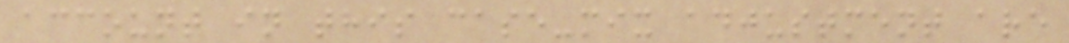account in this case-mix adjustment are
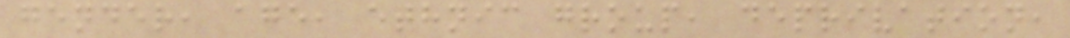gender, age, ethnic group, deprivation,
